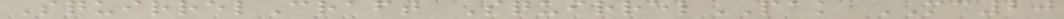SquirrelCraft SquirrelPAK MC20
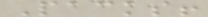Packs!
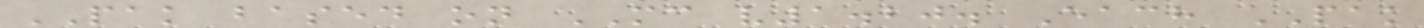PAK based on MC v1.20. Each PAK
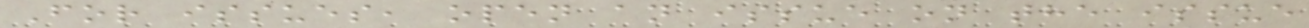For issues, open an issue on the issue
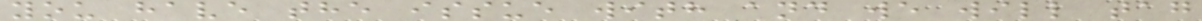you have the issue with and we will tag
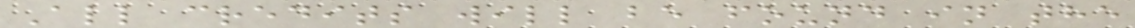All credits will be found in the
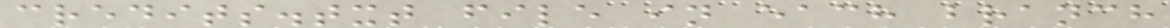credits.txt file in each branch
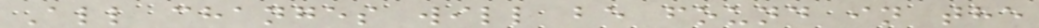All changes will be found in the
